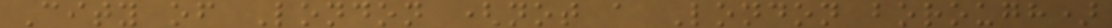City of London (not a London borough)
